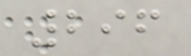296
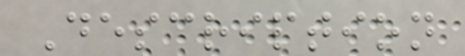Description
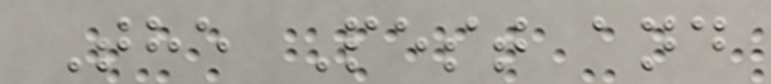The Pest and
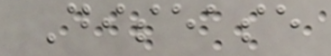Disease
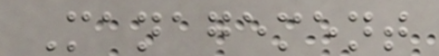Management
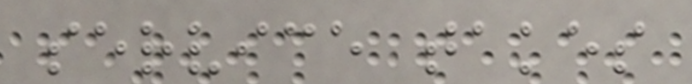service takes
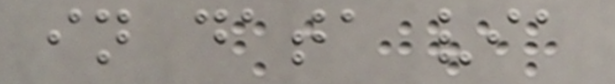in data via
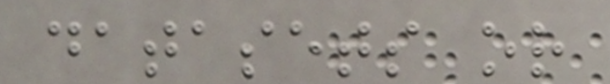datasets or
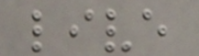live
